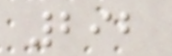292
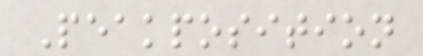Peakposition
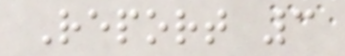Report 3
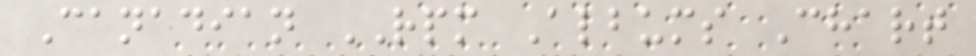Canadian RPM Albums Chart
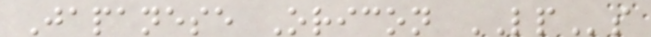Japanese Oricon LPs
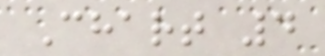Chart 4
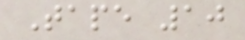Tape 10
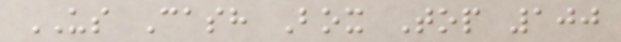US Cash Box Top 100
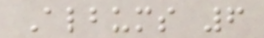Albums 6
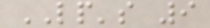LP's 9
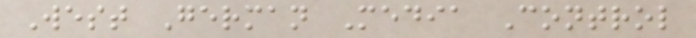West German Media Control
